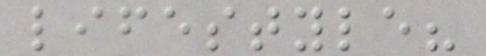lifestyle?
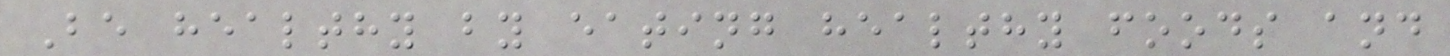Be healthy by eating healthy foods and
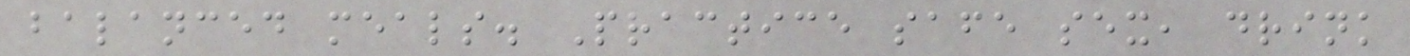balanced meals. Practice safe sex, drink
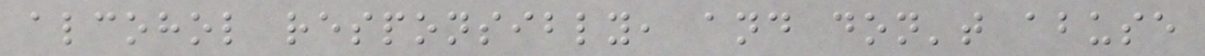alcohol responsibly, and don't abuse
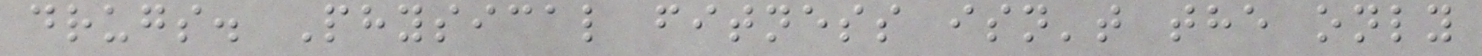drugs. Physical fitness isn't the only
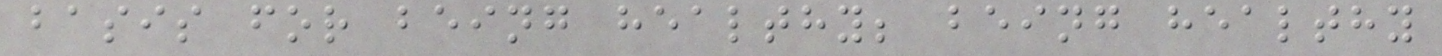basis for being healthy; being healthy
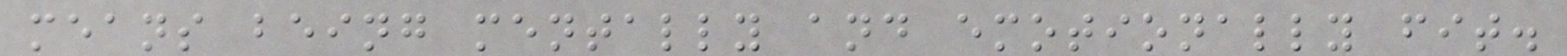means being mentally and emotionally fit.
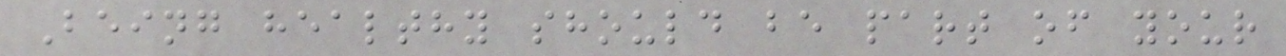Being healthy should be part of your
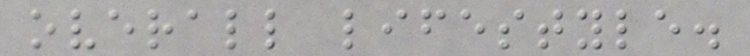overall lifestyle.
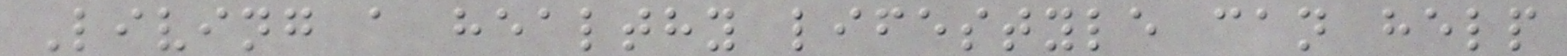Living a healthy lifestyle can help
